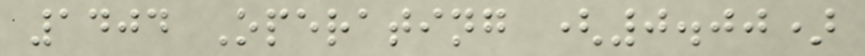1404 Operating (0.00)
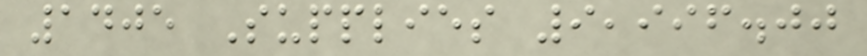1405 Supplies 9,996.00
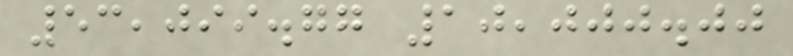53,099.77 10,000.00
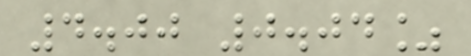4.00 0.04%
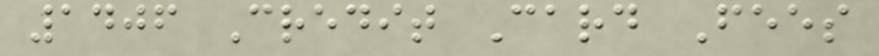1406 Credit Card Fees
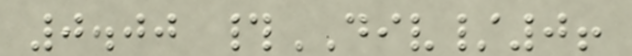0.00 #DIV/0!
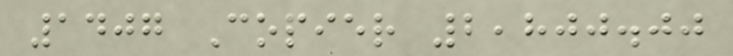1407 Copier 2,800.00
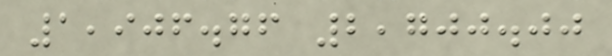1,906.76 2,700.00
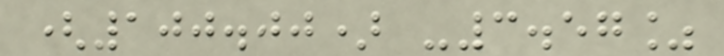(100.00) -3.57%
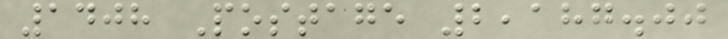1408 Postage 2,187.00
